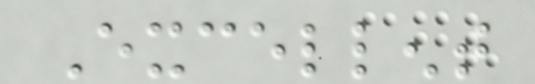Excellent
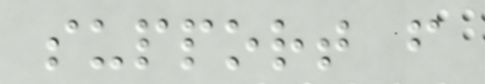support from
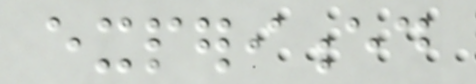experienced
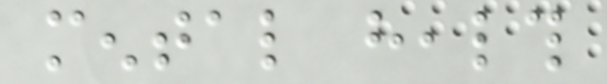mental health
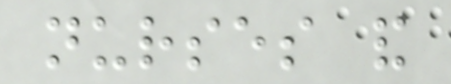nurses and
